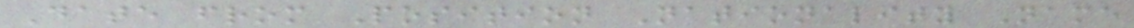Date from Position Nationality Name
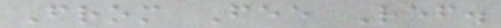From Fee Ref.
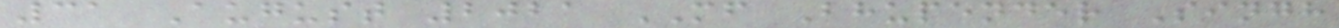31 August 2021 MF Bhupender Singh
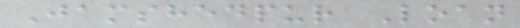Jamshedpur Loan
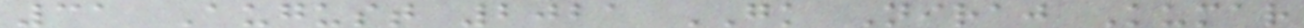31 August 2021 GK Niraj Kumar
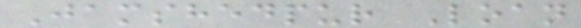Jamshedpur Loan
